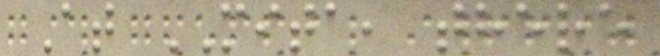At MITA, there
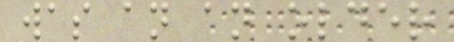was an an older
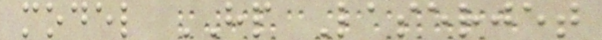model HP Laserjet
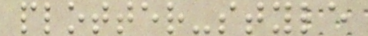plotter-style
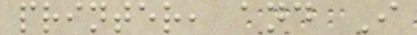printer, and I
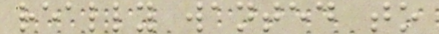really wanted to
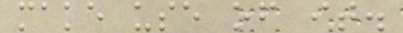make use of it.
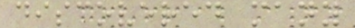discovered many
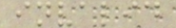invalid
